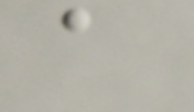a
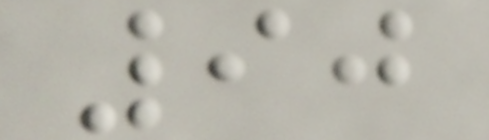90
